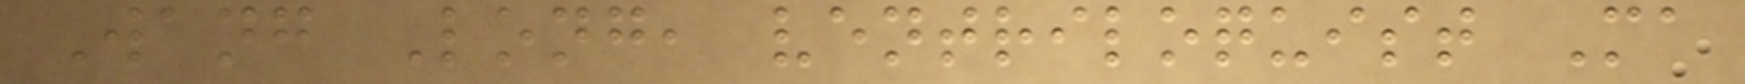Wang Long, ventriloquist Ma
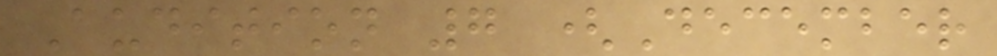Audition 7 (December
